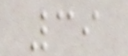39
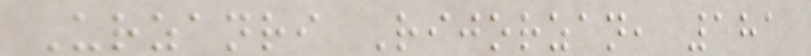Urzanri Rijorzan, 181
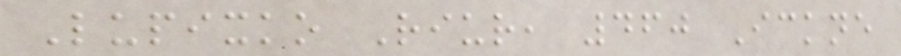Lupixko Riur, 460 Ickne
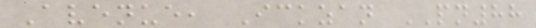Avenue, Ickzan PN88
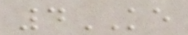4KE
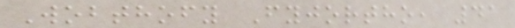Wobthofy Fyjortho, 41
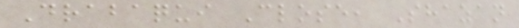Drabaqui Close, Shazan
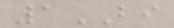1BI
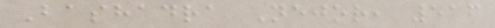Bashadra Nejor, 516
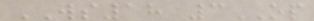WS18 3OP
